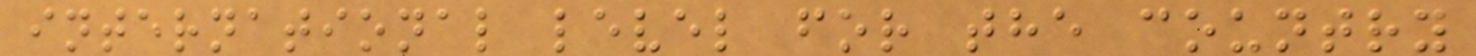international level for the country
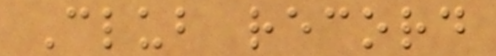Club record
